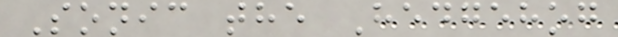Sonic the Hedgehog
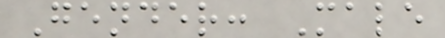Gender: Male
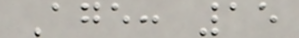Age: 15
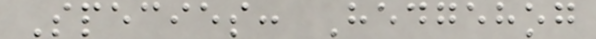Species: Hedgehog
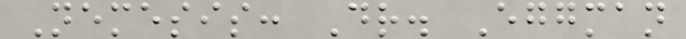Nemesis: Dr. Eggman
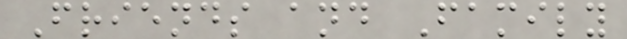Friends and Family
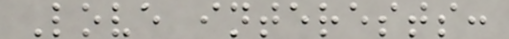Love interests:
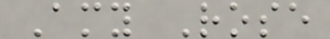Amy Rose
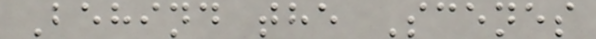Behind the Scenes
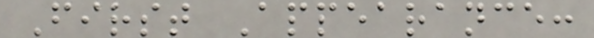First Appearance:
